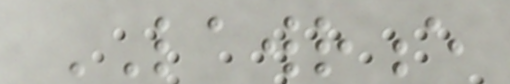LAWRENCE
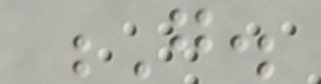G.
